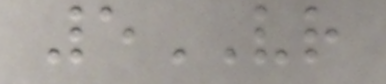5VR
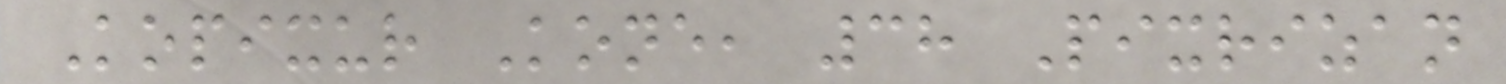Kopixur Kone, 38 Pixrizan
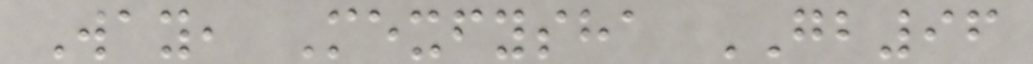Way, Mexfysha GB96
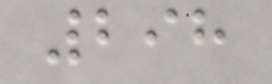298
